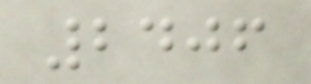2406
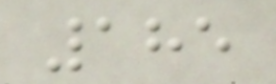185
